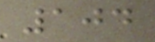104
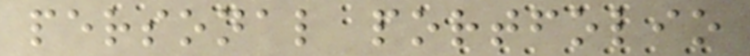personal portfolio
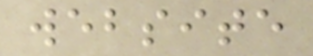website
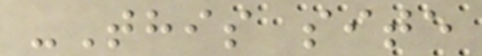-This site
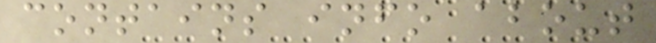contains info about
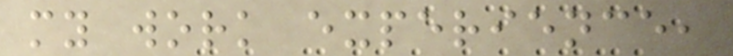my work experience,
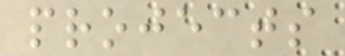projects
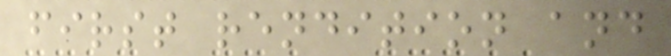first rendition and
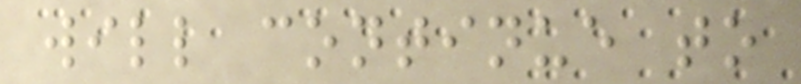will continue to
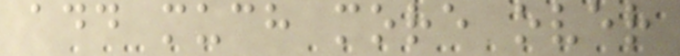add much more over
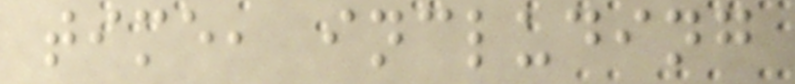time, including
